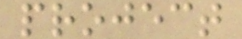project
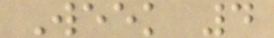Week 4
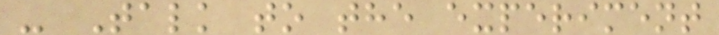- Talk to the experiment
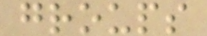groups
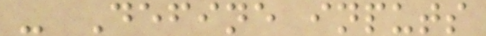- Define inputs
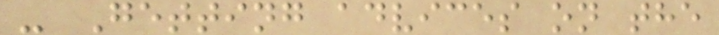- Getting advices on the
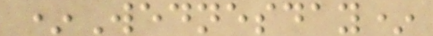*Wednesday*
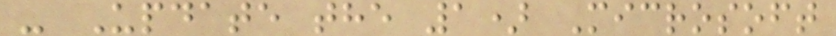- Update the 1) Microsoft
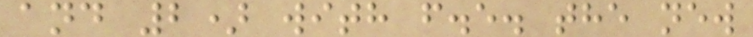and 2) with f.e. the new
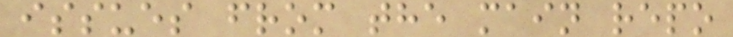issues from the main repo
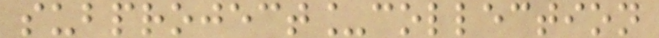subproject_collection
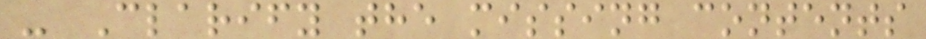- Clarify the missing contents
